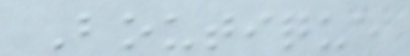Boutique
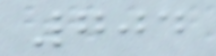704
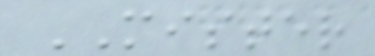MISTER
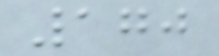170
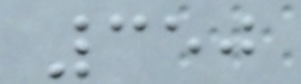350
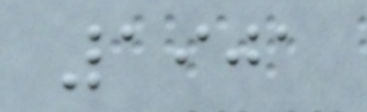1901
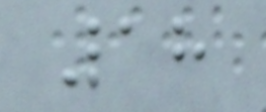18
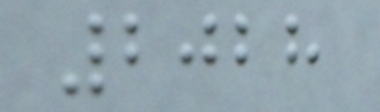2028
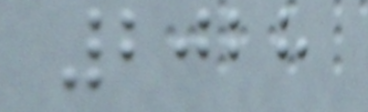2028
